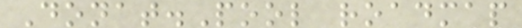Donat.Pool roadmap
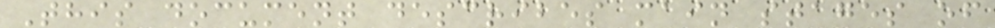This document describes main stages of
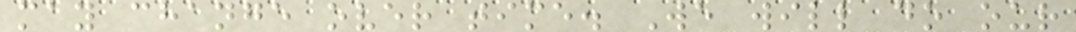may change over time. We will do our
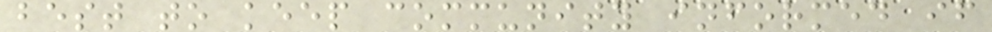best to keep community informed if
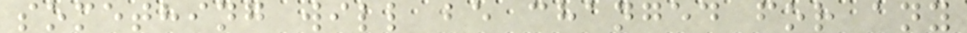something will be changed for any
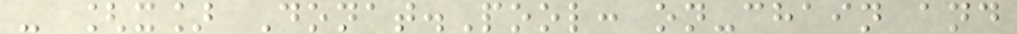- [x] Donat.Pool: on-chain and
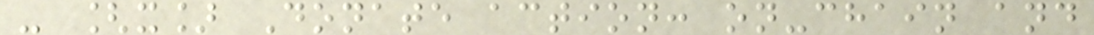- [x] Donate action: on-chain and
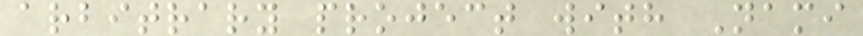arbitrary project with Nami
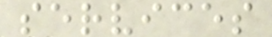services
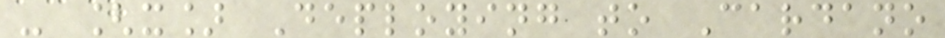- [x] Deploying to Cardano
